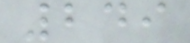249
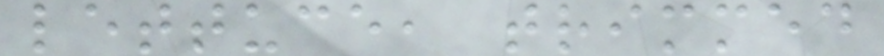lettuce, trimmed
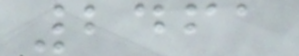2461
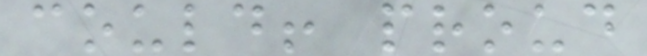could! proud
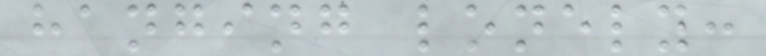hanging lonely:
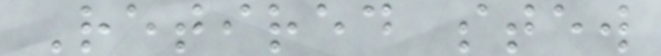Retired stew
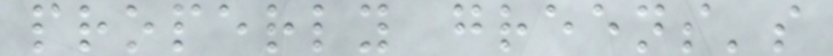properly greens's
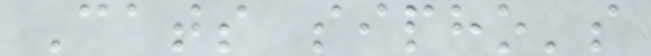Cats sipho's
